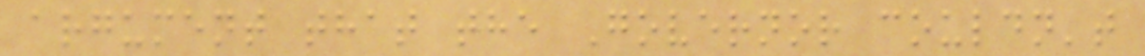argument that the Governor couldn't
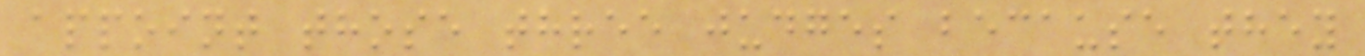appoint those three judges because they
